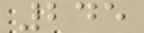245
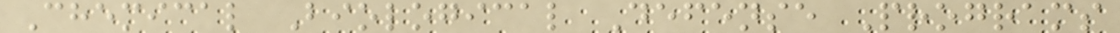Chemical Biological Defense Programs
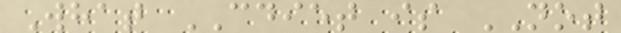What CDIET is NOT
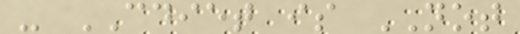- CDIET is NOT
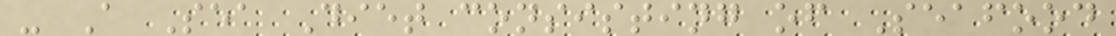- A Sea Diet consisting of Seafood
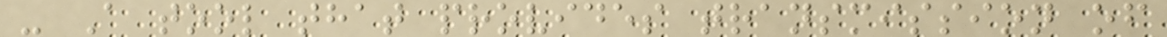- A tool that provides transmission of
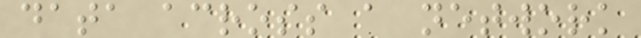data across a network
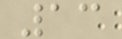13
